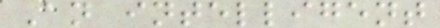An intelligent
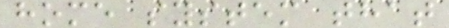home system that
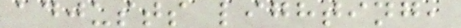adjusts lighting,
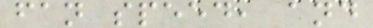fan speed, and
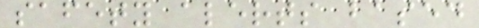safety alerts based
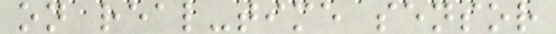on real-time sensor
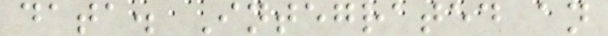data. Integrated an
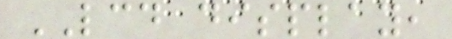LCD display,
